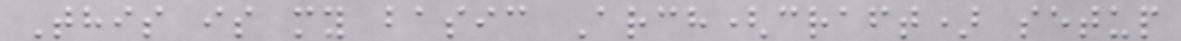This is my basic Arch(craft) setup
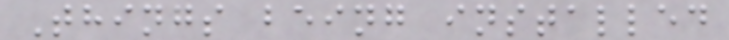Things being installed
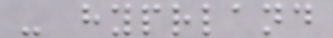- hyprland
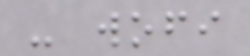- wofi
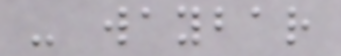- waybar
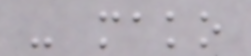- mako
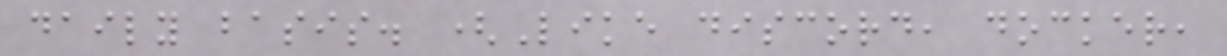daily basis. (Like discord, docker,
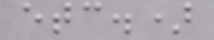etc.)
